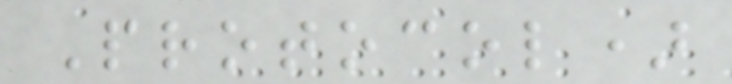Protocol)
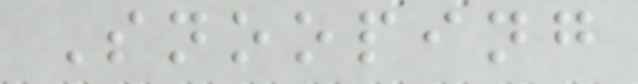Snooping
